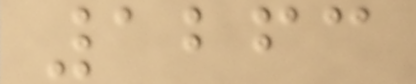1263
